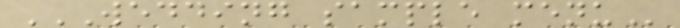WEDDING SAMPLE MENU
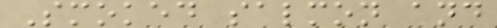Smoked salmon and
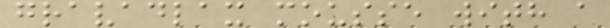gravadlax mousse with a
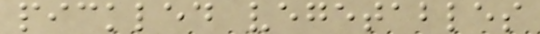pickled vegetables
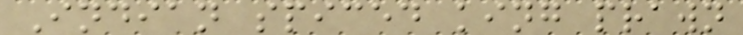Indian spiced king prawn
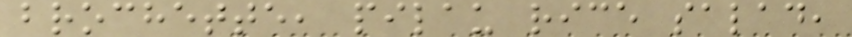brochette, pilau rice salad,
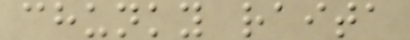chunky raita
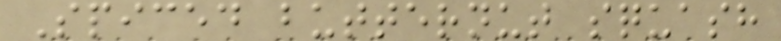Spiced butternut squash
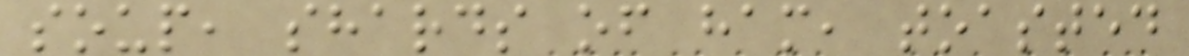soup, shards of ham, toasted
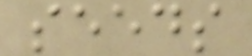seeds
